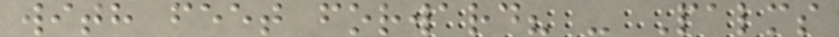with feet forward? - Palms
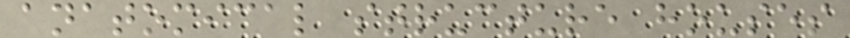anatomical structure houses
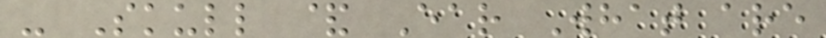- Skull & Ear What are
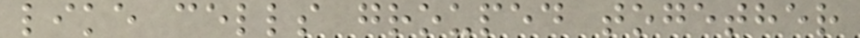like cells grouped together
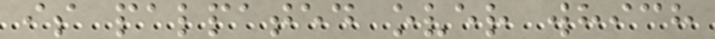is palpated over which
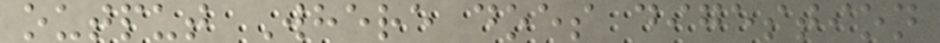output Where does digestion
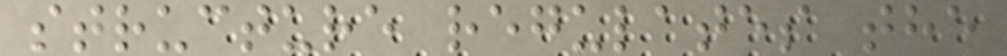structure regulates the
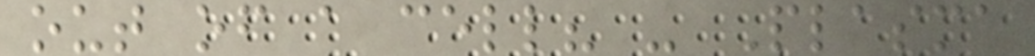out of a cell? - Plasma
